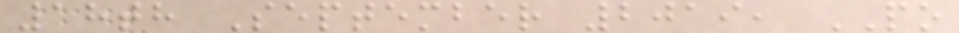18th September 2019, PO
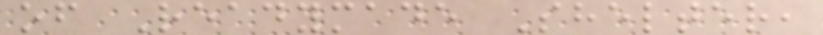of Readymade Shelter,
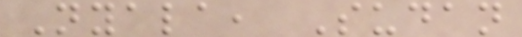Nyala, Sudan
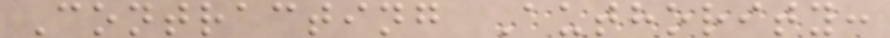Contracting Authority:
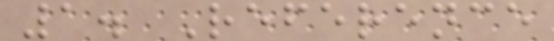1. Reference
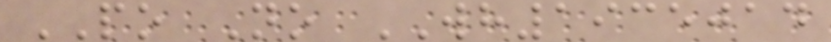PO No WH1935014
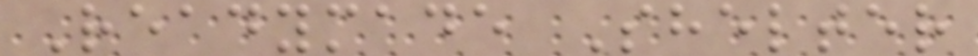Readymade Shelter
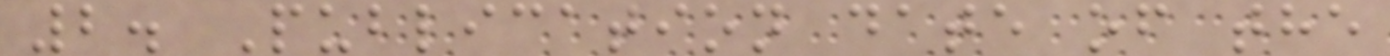2. Publication date of the
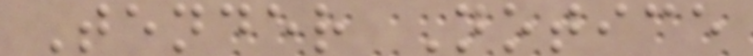Tender Notice
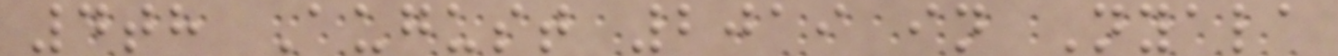4th August 2019 in Nyala
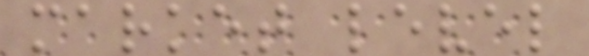market level
